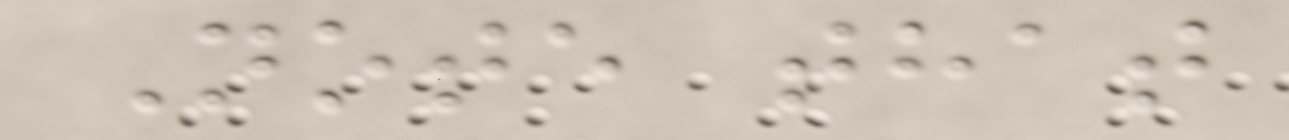Note that
